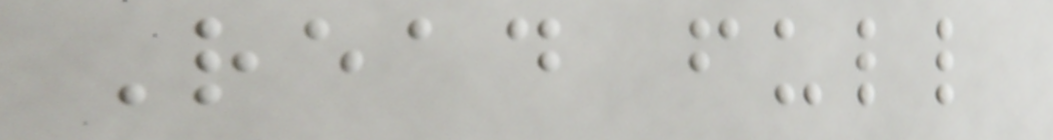Read full
